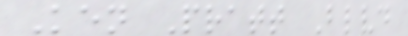Ken Pratt Blvd
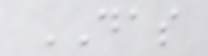DAS
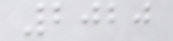2020
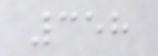358
